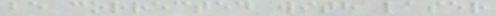be corrected with laser
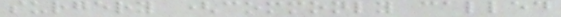surgery (commonly called
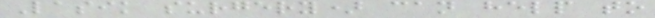Lasik surgery) can help to
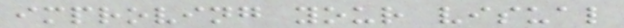improving your visual
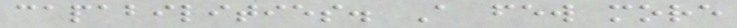capabilities. A few more
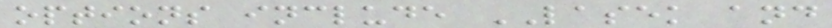options include LASEK and
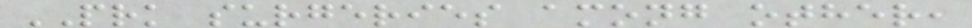PRK surgeries among other,
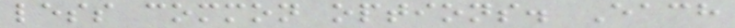less common options. Each
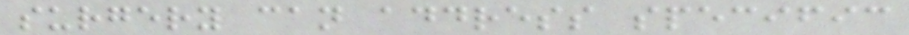surgery can address specific
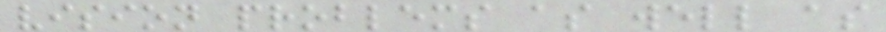vision problems as well as
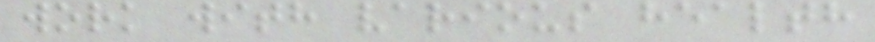work with various health
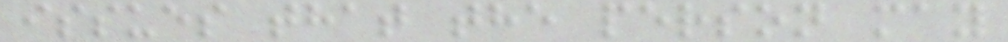issues that the person may
